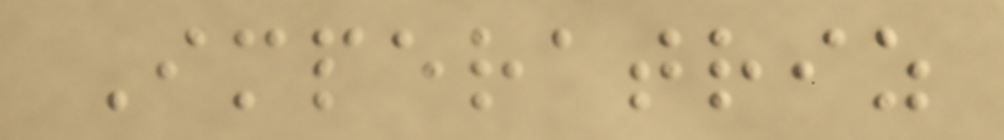Imperatriz
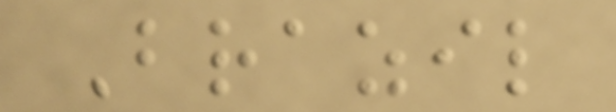Brazil
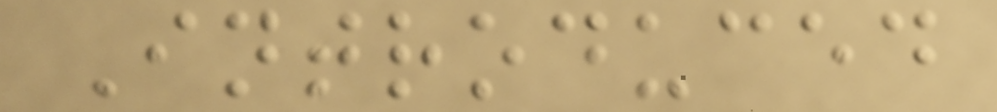Introduced
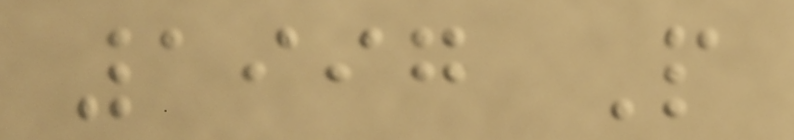1997 P
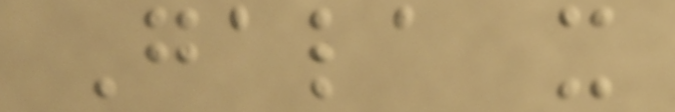Gala x
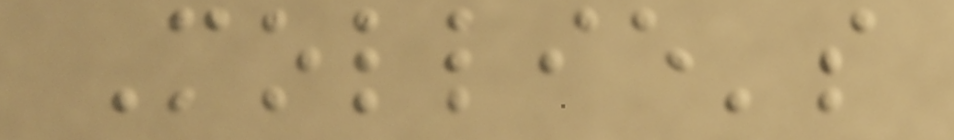Mollie's
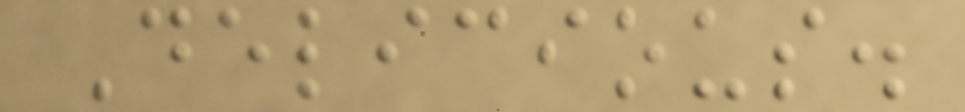Delicious.
